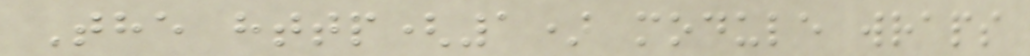The http(1) module wraps
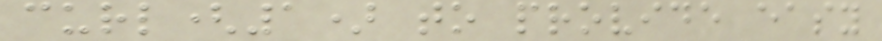curl(1) to provide easy
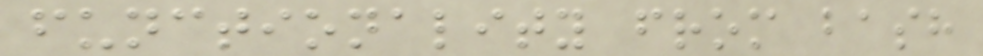functionality from bash
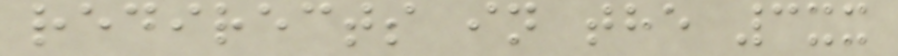redirects in the 3xx
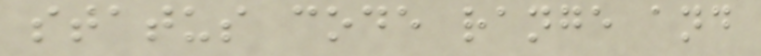status code range and
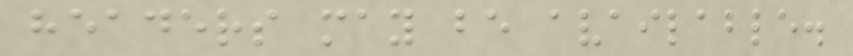headers may be available.
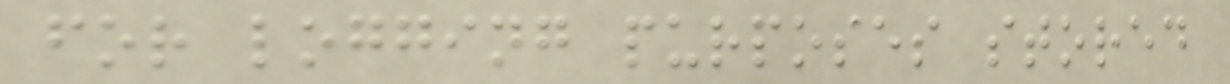for logging purposes stored
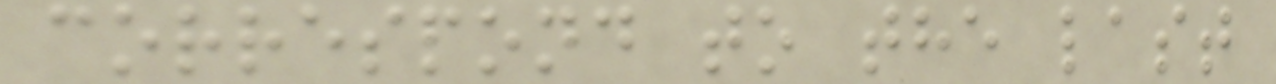correspond to the last
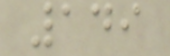149
